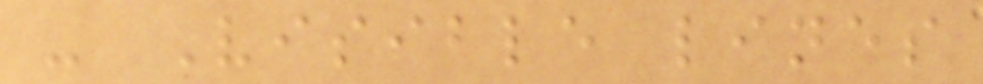- Visible lines
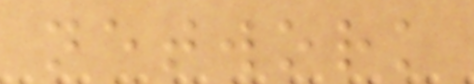network
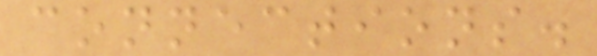connections.
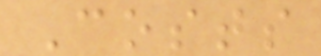Costs
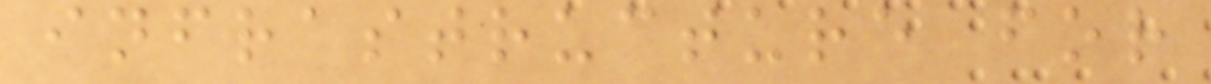infrastructure for
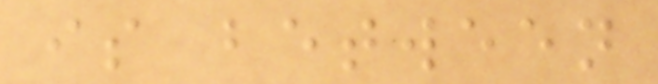is between
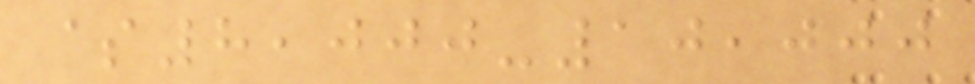$8,000-10,000
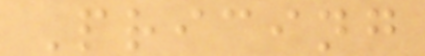Pricing
